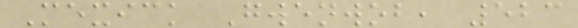Mexick Gwenwob, 523
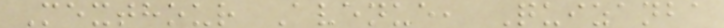Mexthour Avenue, Quizanba
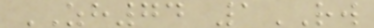ZH74 1RW
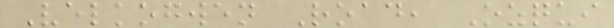Velkogwen Road, Ozqui
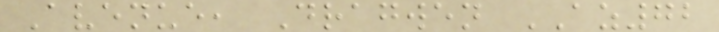Avenue, Dragwen AZ72
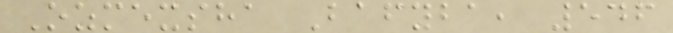Ozmexsha Bafyba, 546
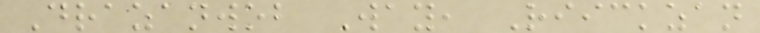Drazanwob Way, Riickzan
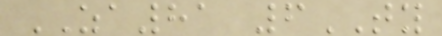ZA81 6TY
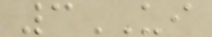3UI
